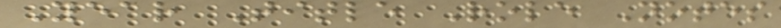Year Title Role Notes
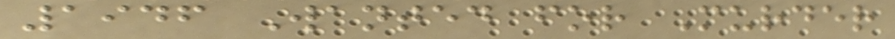1946 Wanted for Murder
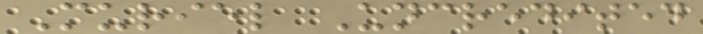Muriel Uncredited
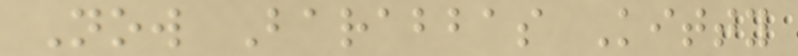Now Barabbas Kitty
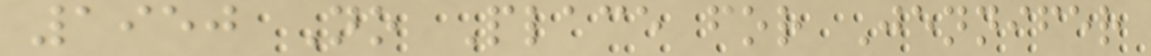1950 No Place for Jennifer
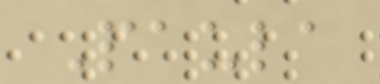Paula
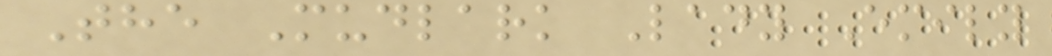The Mudlark Lady Emily
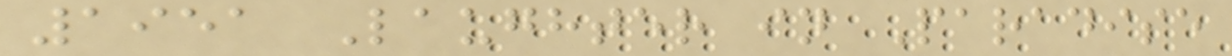1951 Laughter in Paradise
